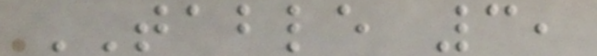TABLE 3,
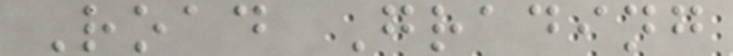Road Grading
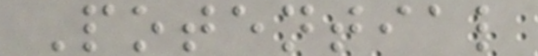Potential
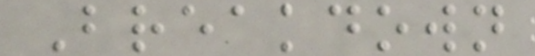Breakdown
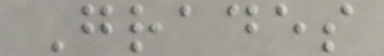Grades
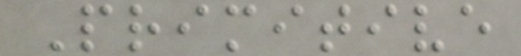Primitive
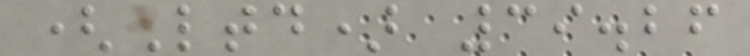(Ltd) 39.26
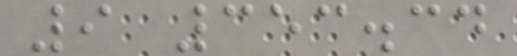9 353.34
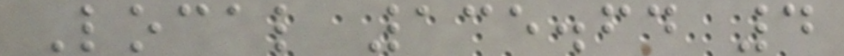Local 135.64 4
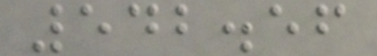542.56
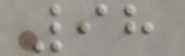98
